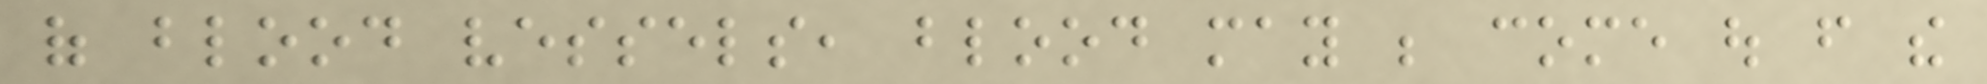of blood vessels, blood may be come out from the
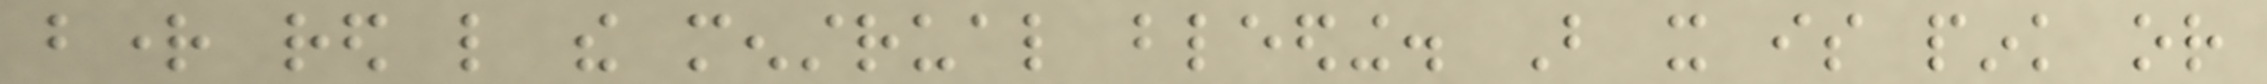bright red like the menstrual bleeding. But it is pink or
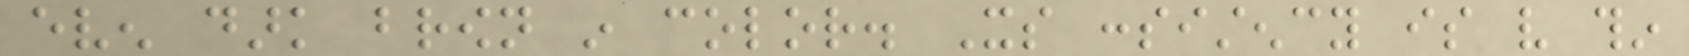even dark brown in color. Its consistency is very thin
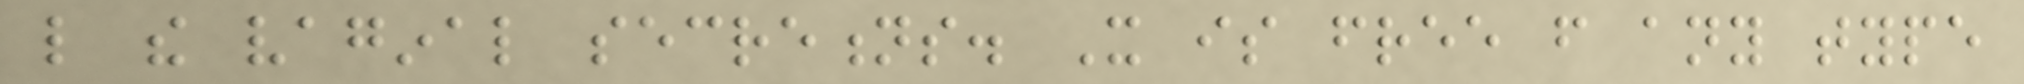like the vaginal secretions. It is free from any type
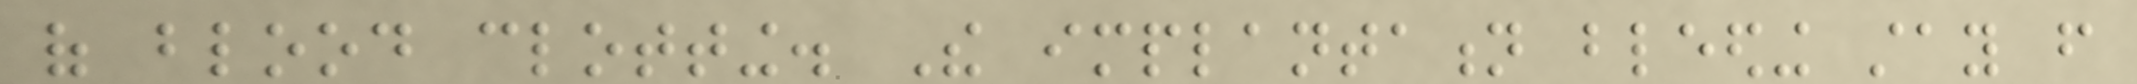of blood clotting. The implantation bleeding stay from
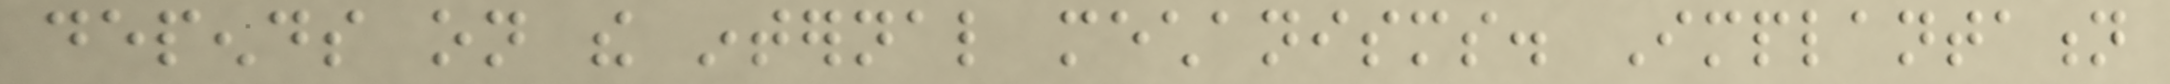depends on the internal mechanisms. Implantation
